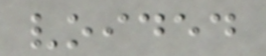voided
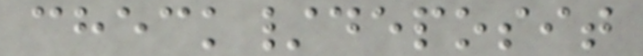check/deposit
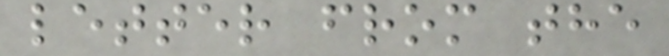letter from the
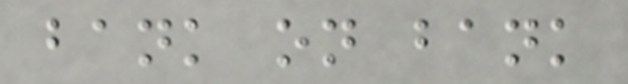bank on bank
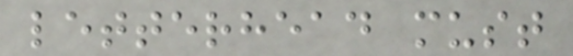letterhead must
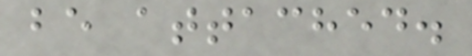be attached.
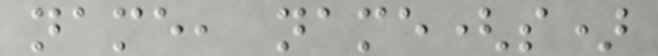name, name(s)
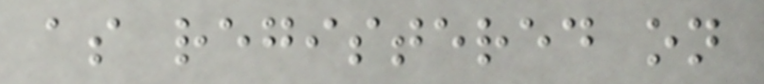as registered on
